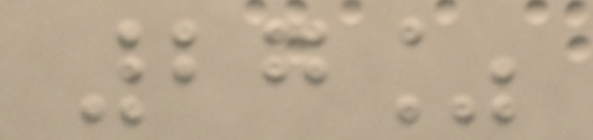27%
